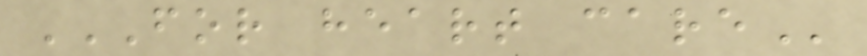FOR HEART CARE
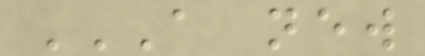A NEW
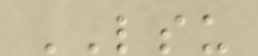LSU
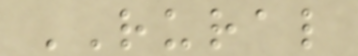RURAL
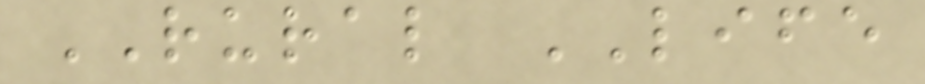RURAL LIFE
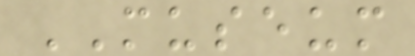MUSEUM
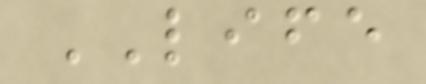LIFE
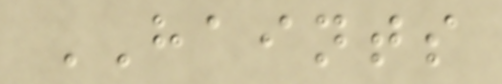HAINTS
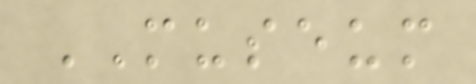MUSEUM
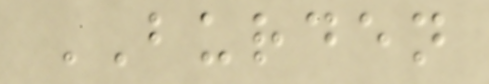BURDEN
